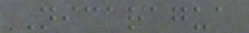Nicaragua
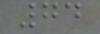74
